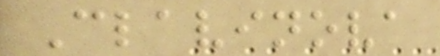Clavinova
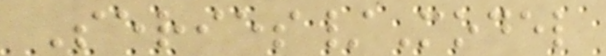Series/Model
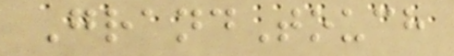GrandTouch
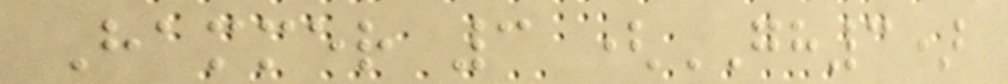Hammer 3 (GH3)
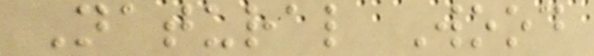Natural Wood
